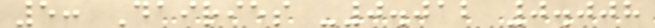5: Dairies -0.012 0.008
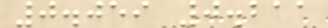0.059 0.211
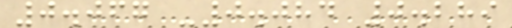0.067 -0.084 0.289
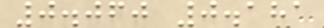0.060 0.181
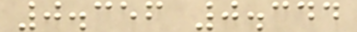0.356 0.344
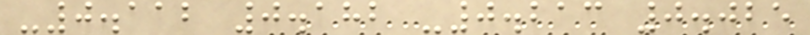-0.112 0.182 -0.213 0.025
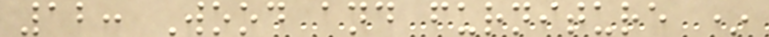12: Wood and furniture *
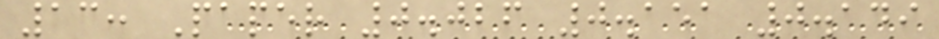13: Paper 0.026 0.151 0.149
